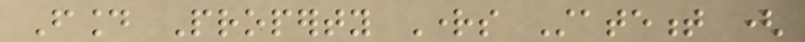Found Property Rights Statement (
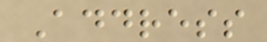Address
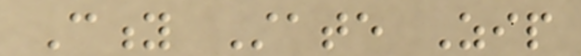City State Zip
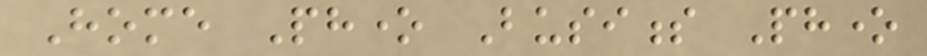Home Phone Business Phone
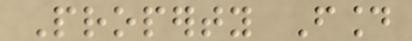Property Found
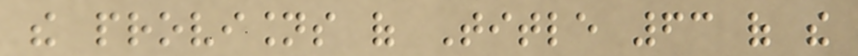the provisions of Title 63 of the
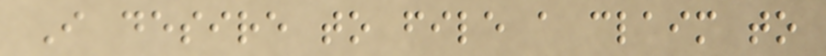I desire to file a claim to
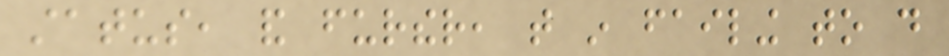status, and further, that in failing to do
